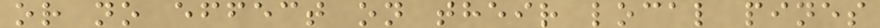or no effect on their local pines
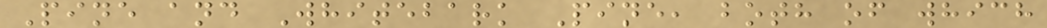Pine and Whitebark Pine, both of which
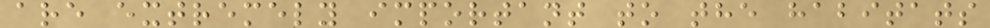are extremely important to the habitats
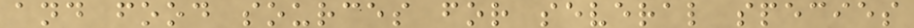and food sources for several species
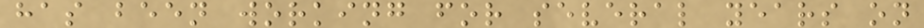has been working for several years on
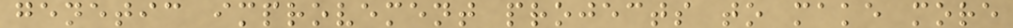genetic improvement projects to make more
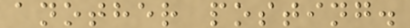another posting.
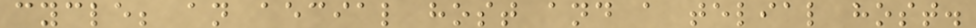cycle; an aecial host and a telial host.
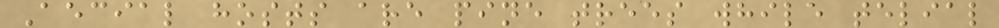Aecial hosts are pine trees while telial
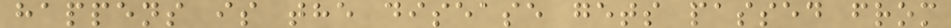happens is the disease gets passed from
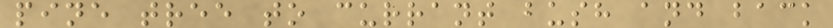pine tree to currant bush and back
